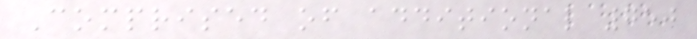Comprised of additional 750
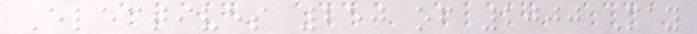Electives 250 of 1000 May
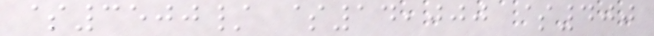$3500/ $14,000 $400
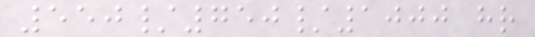550/750/1000 hr
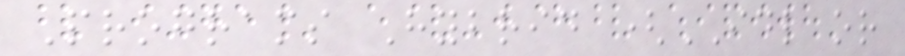Programs Hybrid (IDL or
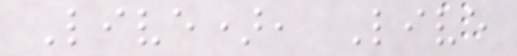Live), Live
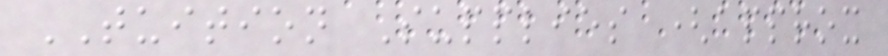TUITION Supplies (approx
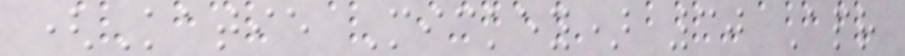(Katie Mickey) 30 Apr
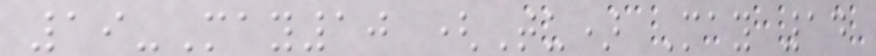19-May10 (Tu) May 14
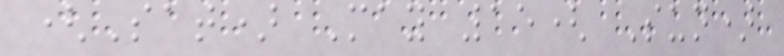(Sat) May 15( Sun)
